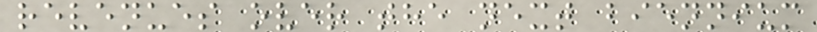revenues over the next biennium
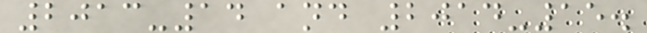2013-14 and 2014-15.
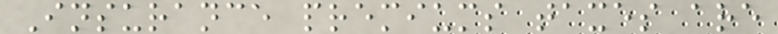Insurance premiums taxes are
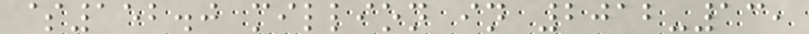$152.0 million in 2012-13,
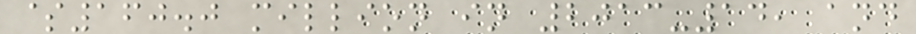$160.0 million in 2013-14, and
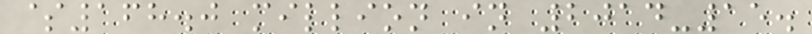$168.0 million in 2014-15.
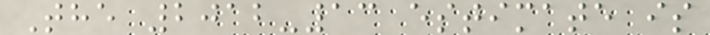The 2012-13 estimate is
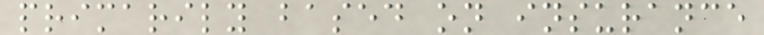primarily based on insurance
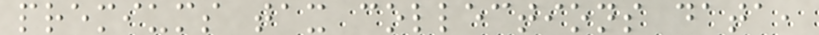premiums tax collections data,
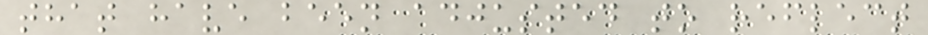that have been adjusted to reflect
